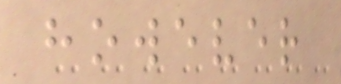however
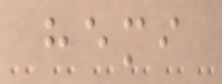hemi
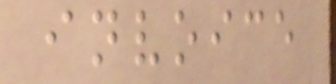invoice
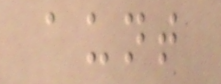aunt
